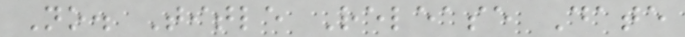No. Title Release Date
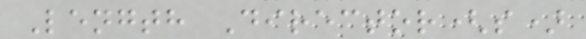Length Director(s)
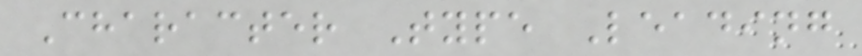Character Type Leading
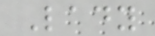Lady
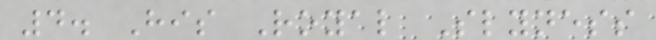4. His Royal Slyness
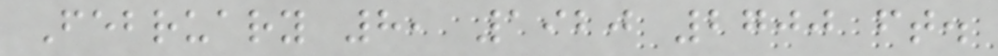February 8, 1920 2700 ft.
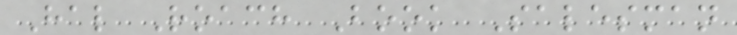Hal Roach Book Salesman
